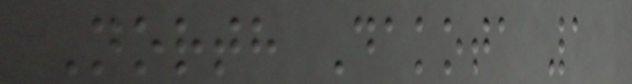North Dakota 1
